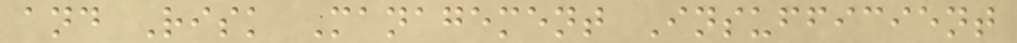and Risk Management Insufficient
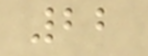22
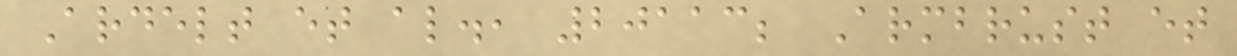Ardelt et al., 20113; Armbrust et
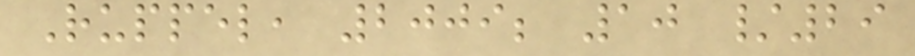Ruppel, 2009; 10 /29
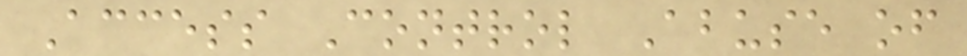Access Control Abuse of
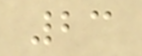23
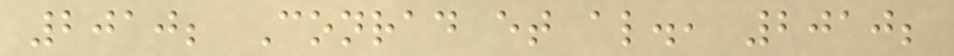2010; Conrad et al., 2010;
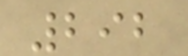292
